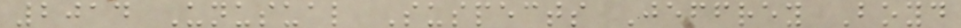2014 Unusual Suspects Jeffrey Boyd
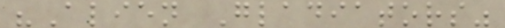"Alien Gladiators"
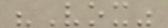"Vox"
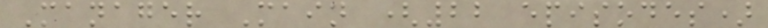Manager Main (22 episodes)
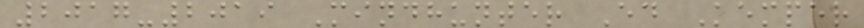2017-2019 Mindhunter Ed Kemper
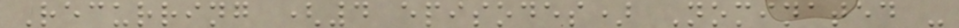Recurring (4 episodes) Nominated -
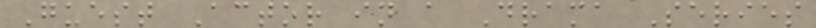Guest Actor in a Drama Series
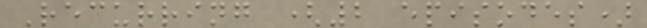Recurring (2 episodes)
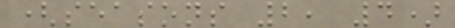(seasons 2, 4)
